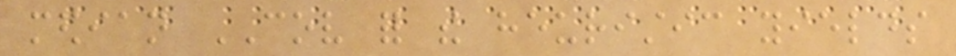median COV for the heuristic yields
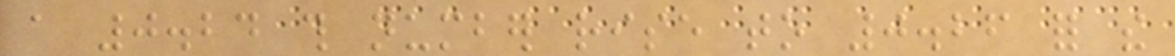a 0.24 this number rise to 0.26 for the
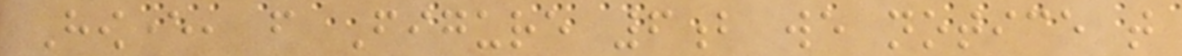However, from Figure 6b we notice that
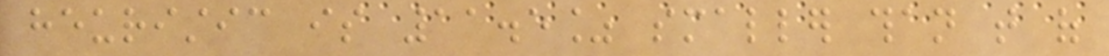heuristic is 11.5% smaller than that of
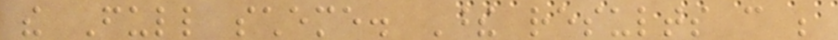the Full scheme. These results can be
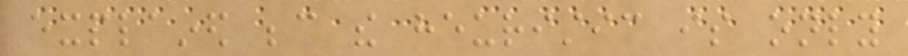explained because the heuristic is only
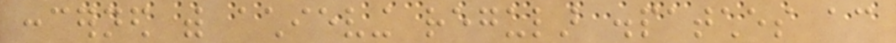concerned with achieving regular dispatches according
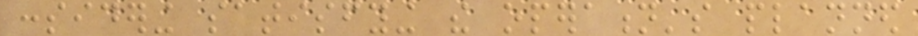considering satisfying the operation's planned
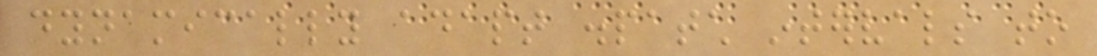dynamically adapt dispatch intervals to
